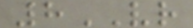8VR
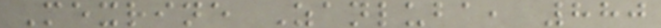Mexrine Zanluba, 880
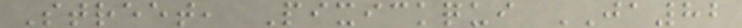Street, Pixickqui JA82
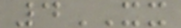4XX
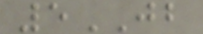5JB
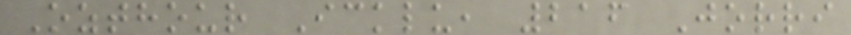Ozthour Icklu, 216 Jorri
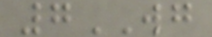7WG
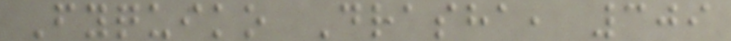Fyquiko Drasha, 309
